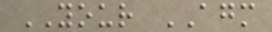YOUR AGM
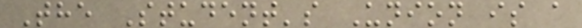The Student's Union is a
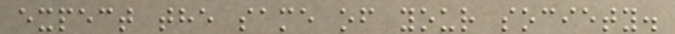expect the same of your society.
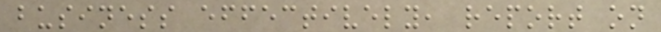business effectively, report on
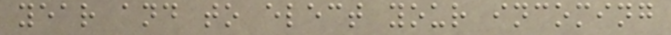year and to elect your incoming
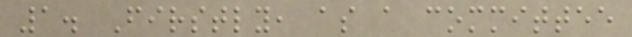1. Firstly, as a committee
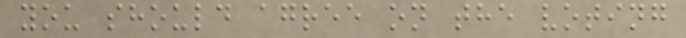you should agree on the voting
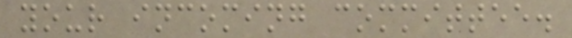your incoming committee.
